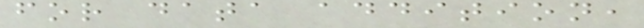for data addition,
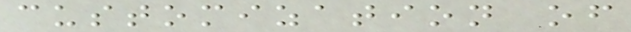customization of
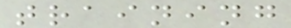training
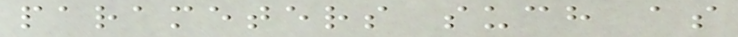parameters such as
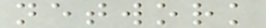network
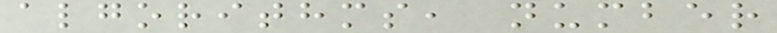algorithms, number
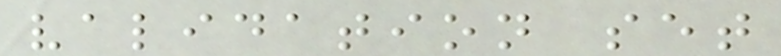validation set
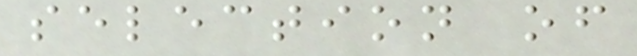selection of
